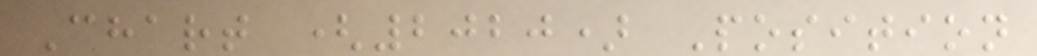Chart (2020) Position
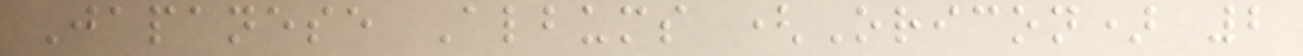Japanese Albums (Oricon) 2
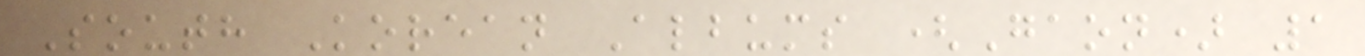South Korean Albums (Gaon) 1
